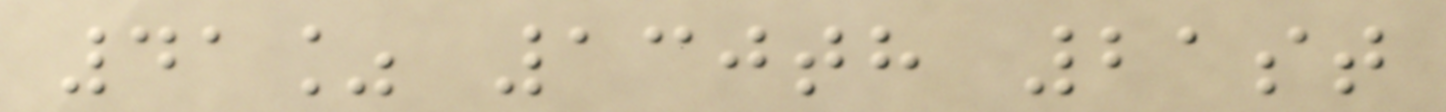41% 130th 21st
